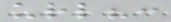url?:
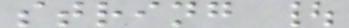string |
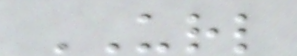URL
